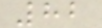82
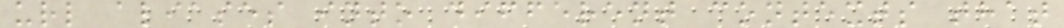url aliases into different contexts that
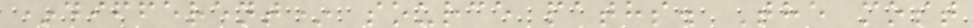*different* source paths. The most
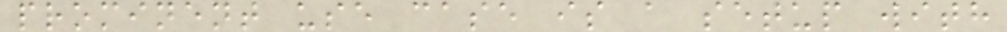prominent use case is a setup with
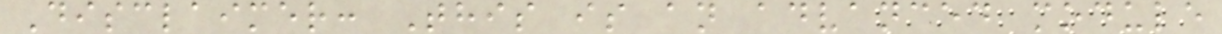Disclaimer: This is an advanced module
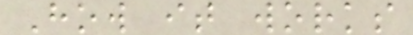How it works
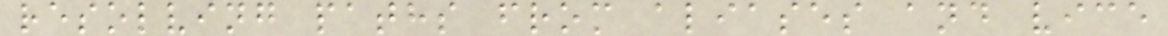resolving paths from aliases and vice
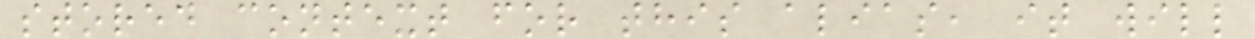stored context for this alias, it will
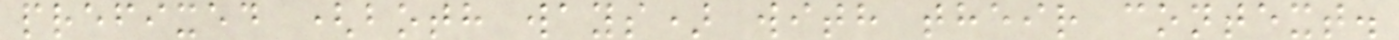prefixed (both ways) with their context.
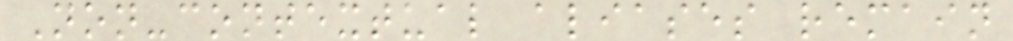Non-contextual aliases remain
